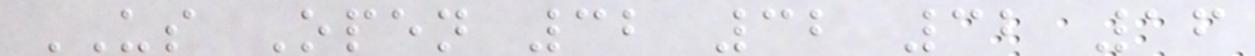US Open 32 32 32 16
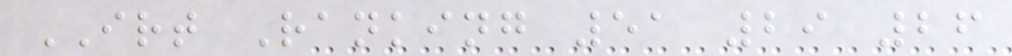IRT Ranking 51 29 26
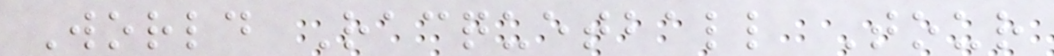World Racquetball Tour
